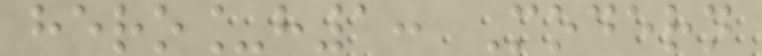hero_h1: Modern
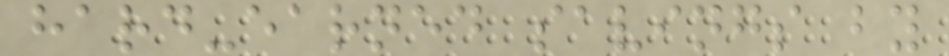hard-earned savings by
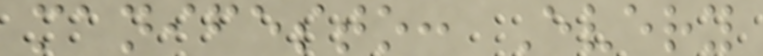manifesto: Every
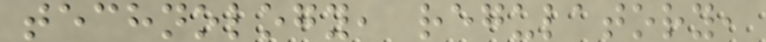technology, regulatory,
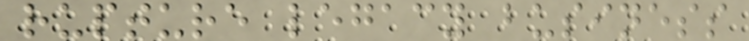rupture legacy business
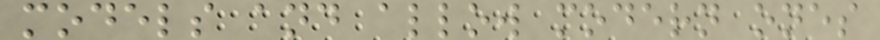models and allow modern ones
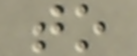to
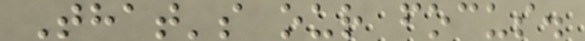That's our focus.
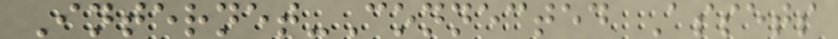Internet-Connected Assets
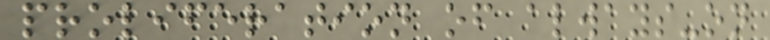proliferation of always-on
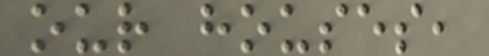our houses,
